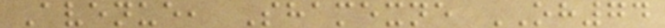Avenue, Shamexne OH74
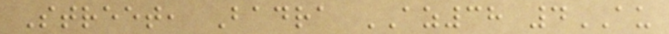Street, Badra AZ38 4AU
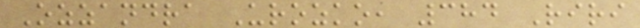Ozzandra Urozko, 384 Riri
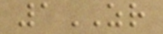1ZR
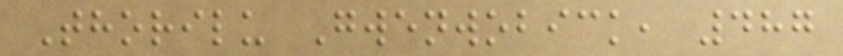Thorilu Gwenwobick, 487
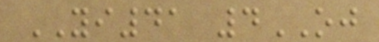YI41 4OJ
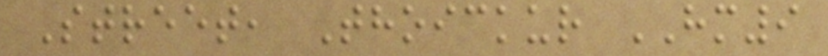Street, Thoickur HM9
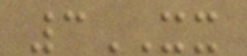3XX
